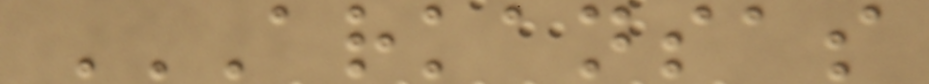ARKANSAS
